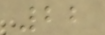22
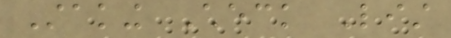Staking Check List
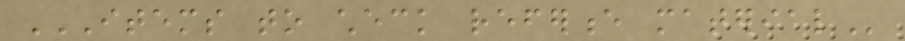ITEMS TO CHECK REFERENCE MATERIAL
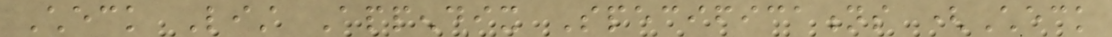Check List Appendix Specifications (Check
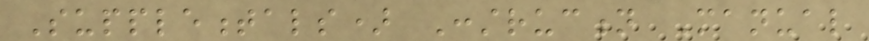Supplementals) Construction Manual
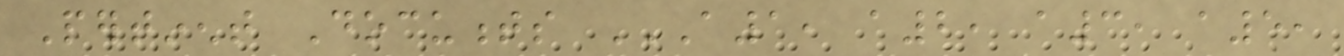Pertinent Documents A1, A2, A3, A5,
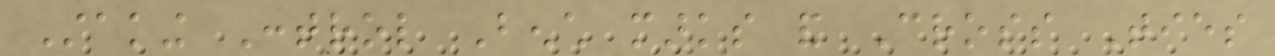Staking Control Bench marks and Cross Ties
